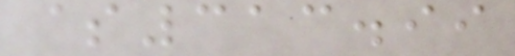$313.99
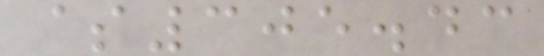$305.43
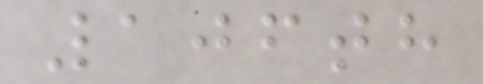106th
